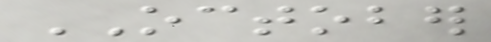OCTOBER
